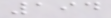194
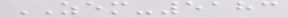ZEM-5183
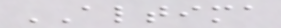ALTIMA
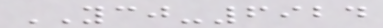YCJ-6924
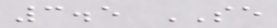3.5 SE
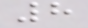8
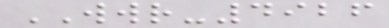WWR-4926
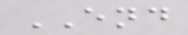END
